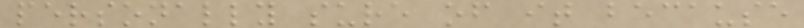personally sure of it because
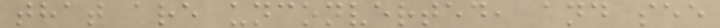that are unconverted, and see
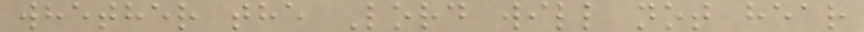whether the Lord will not hear
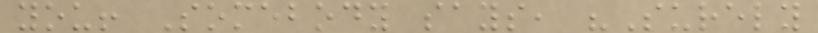you! Somebody says, "Surely
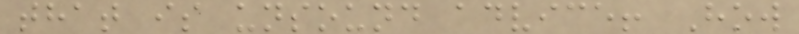that is unsound advice! How
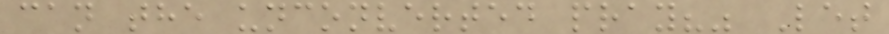can the unconverted pray?" Let
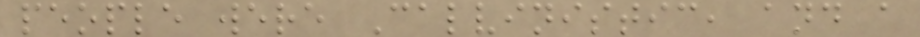people were Calvinistic, and a
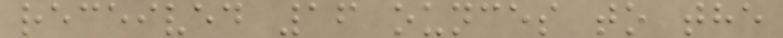received 16 ounces to the
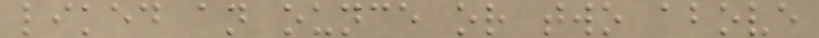liked an ounce or two above
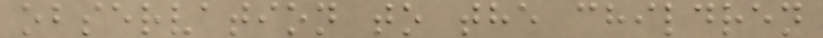observation to the children
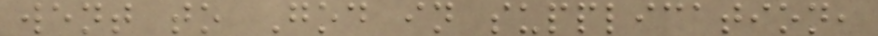went to God in supplication,
